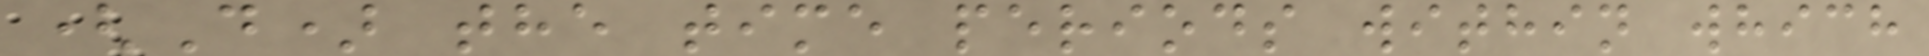(D) the time periods within which
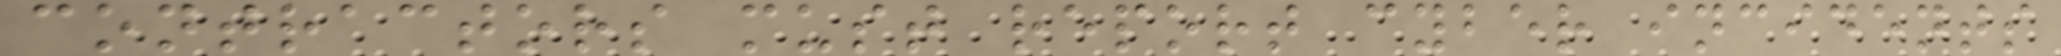contractors must report cyber incidents
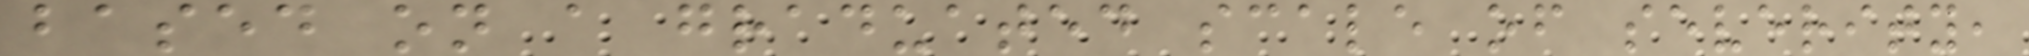based on a graduated scale of severity,
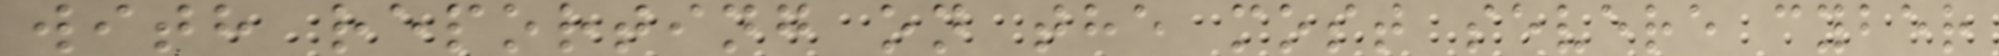with reporting on the most severe cyber
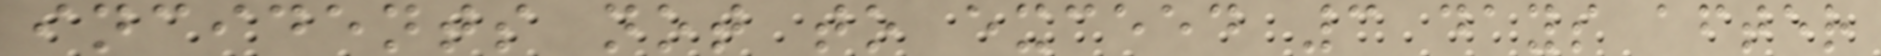incidents not to exceed 3 days after
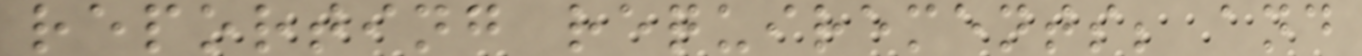reporting requirements; and
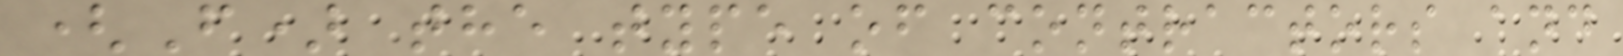(F) the type of contractors and
